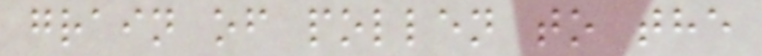grain of pollen to the
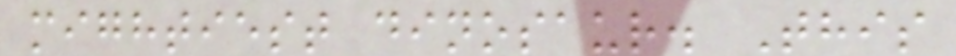mightiest dinosaur. This
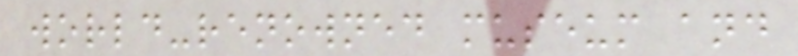world-renowned museum and
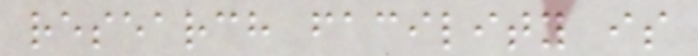research facility is
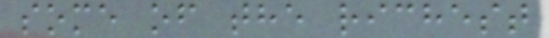some of the richest
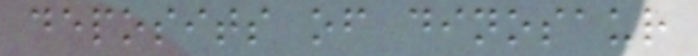deposits of dinosaur
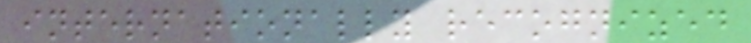internationally recognized
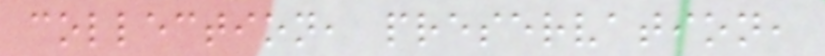collection, preservation,
